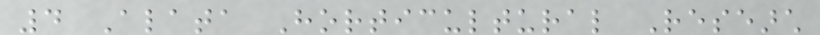4 Alata Horticultural Research
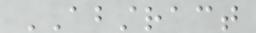ABSTRACT
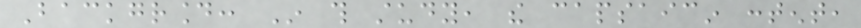Background: In this study, the capsaicin content,
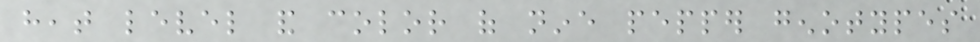heat level and color of nine pepper genotypes
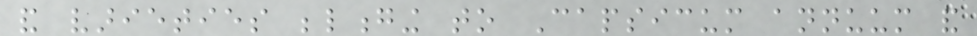and varieties belonging to Capsicum annuum and
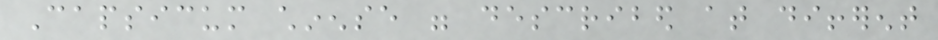Capsicum chinense were described at different
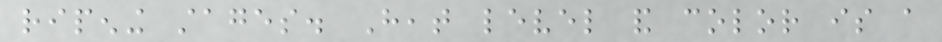ripening stages. Heat level and color is a
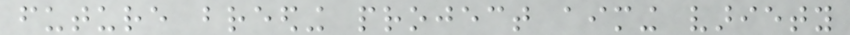future breeding project aiming variety
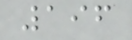196
